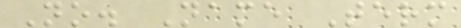No. Name Term
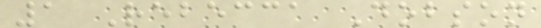1 Rebecca Dobson
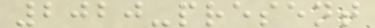2020-present
